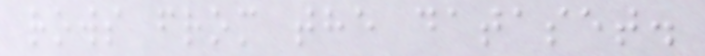rows from the dataset.
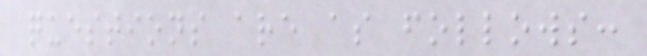questions are as follows:
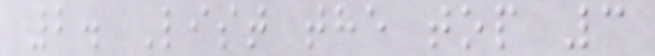2. List the top 3
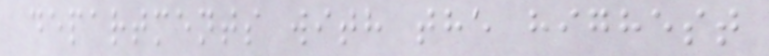departments with the highest
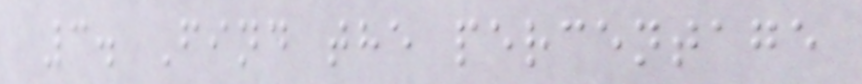3. Find the percentage
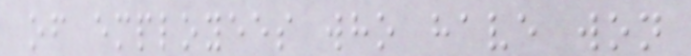of employees who have won
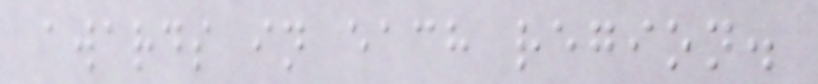awards in each region.
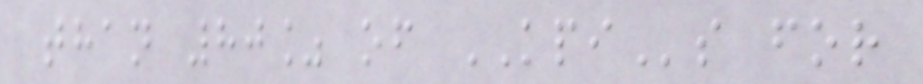than 80% of KPIs for
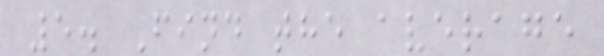5. Find the average
